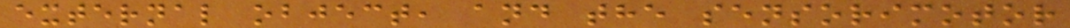external object, and the sensorimotor
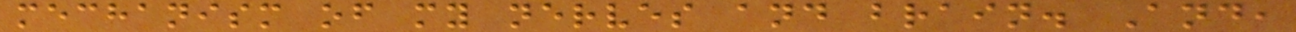mechanism of my nerves and brain. And,
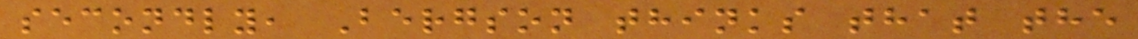secondly, Bergson thinks that the
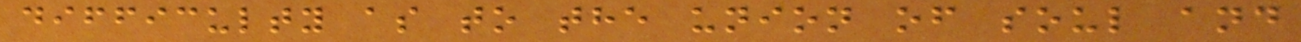difficulty as to the union of soul and
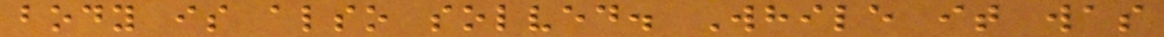body is also solved. While it was
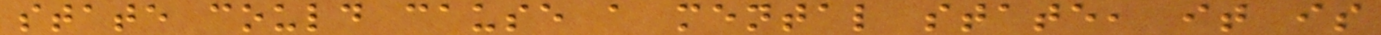state could cause a mental state, it is
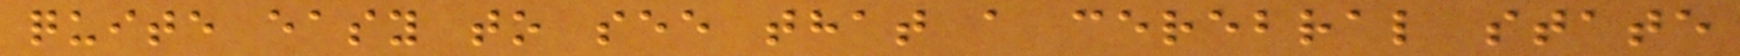quite easy to see that a cerebral state
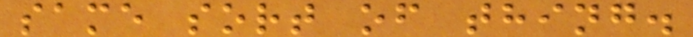same sort of thing.
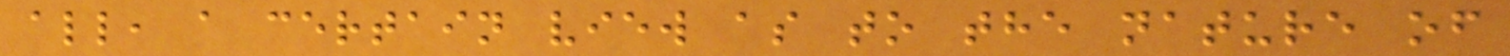all, a certain view as to the nature of
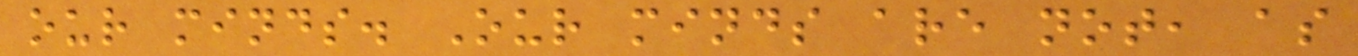our minds. Our minds are not, as
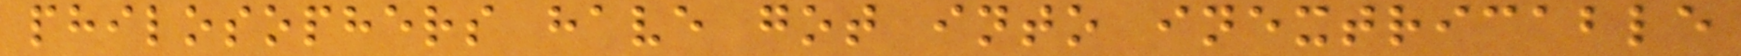philosophers have got into inextricable
